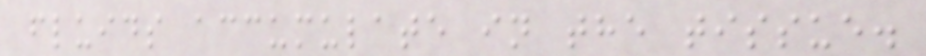fluids accumulate in the tissue.
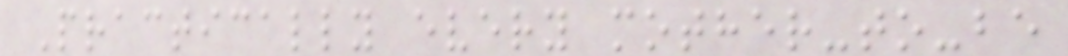Practically every mother-to-be
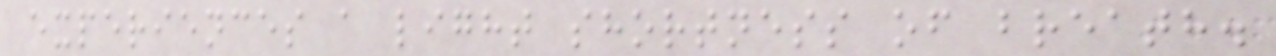experiences a light shortness of breath.
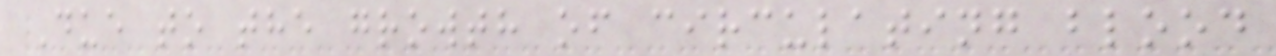Due to the growth of circulating blood
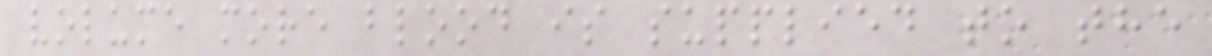volume more blood is supplied to the
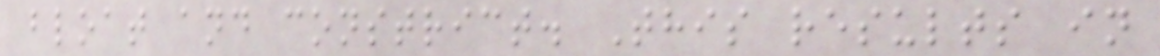bloat and constrict. This results in
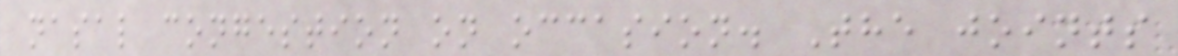nasal congestion on occasion. The joints
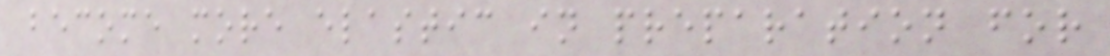become more elastic in preparation for
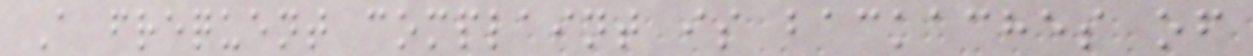A frequent complaint is backaches of
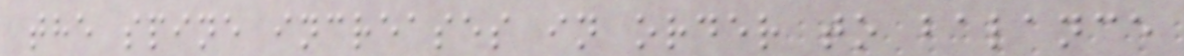the spine increases in order to balance
